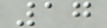17
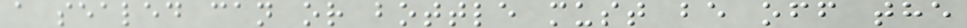a sealed can or bottle must be off the
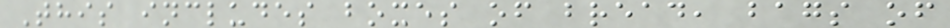This includes boxes of bread, bags of
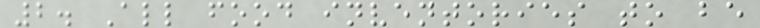2. All food inventories to be
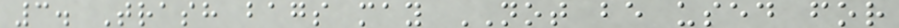3. Trash bags may NOT be used for
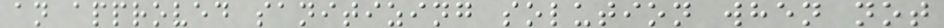an approved sanitizing solution when not
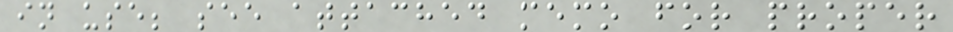in use; see attached memo for proper
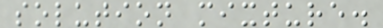solution mixture.
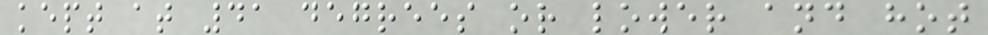kept at 41 degrees or lower and hot
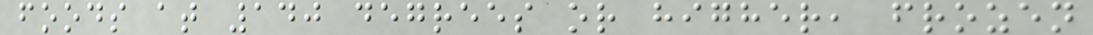foods at 140 degrees or higher, frozen
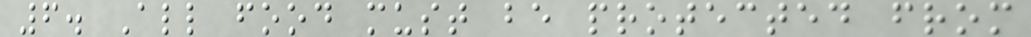6. All food must be protected from
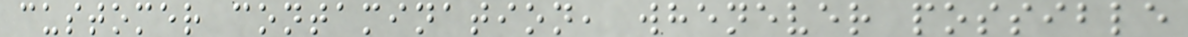customer contamination, whenever possible
